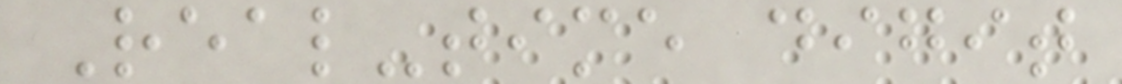Real-time digit
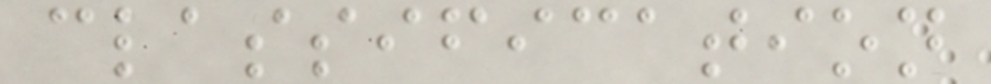classification
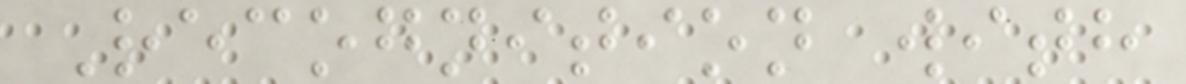Recognition with
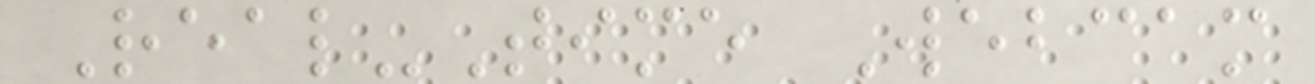Real-Time Webcam
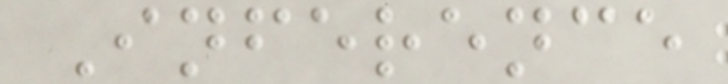Inference
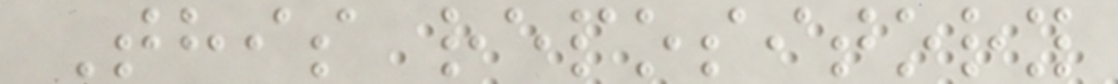This repository
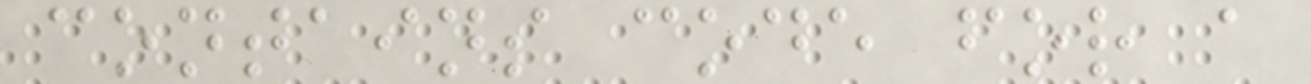contains code for a
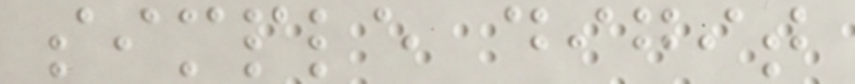simple digit
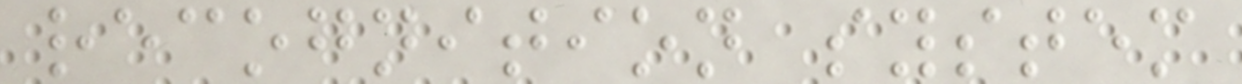recognition system
